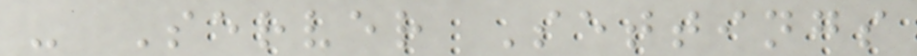- Server Settings
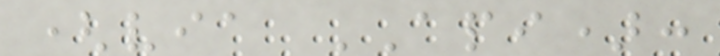(via API):
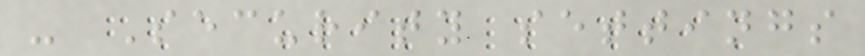- Security settings
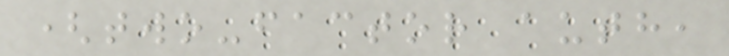(two-factor auth,
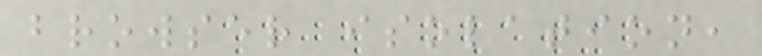browser isolation,
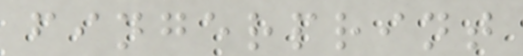fingerprint
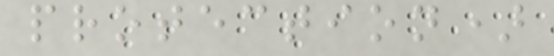protection)
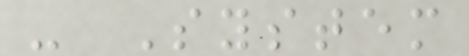- System
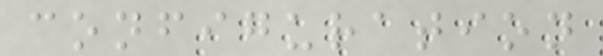configuration
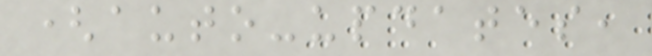(auto-updates,
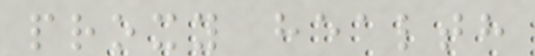proxy health
